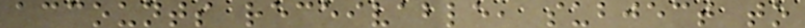accounts receivable, subject to
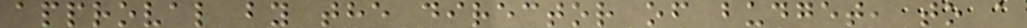approval by the director of budget, to a
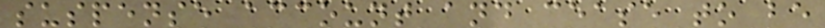suspense account and cease to be
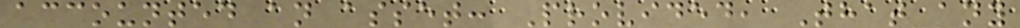accounted an asset: Provided, That any
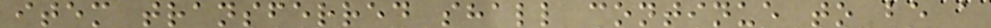item transferred shall continue to be a
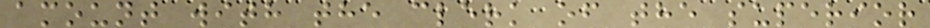amount with the clerk of the superior
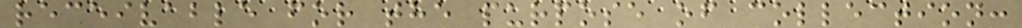receivable for the purpose of collection:
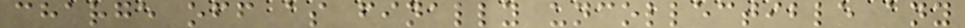charge off as finally uncollectible any
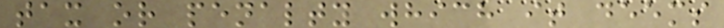tax or penalty which it deems
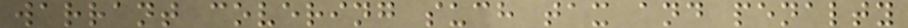warrant covering such tax and penalty
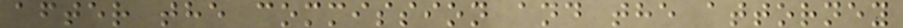after the commission and the attorney
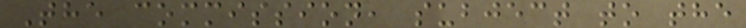The commission, subject to the
